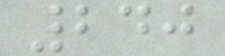240
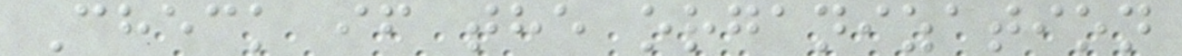Check if the organization
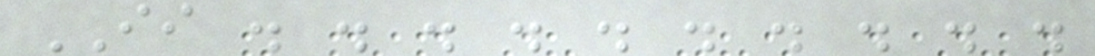II . . . . . . . . . .
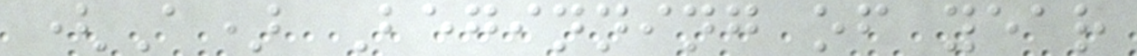(A) Beginning of year
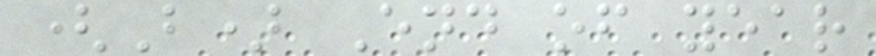(B) End of year
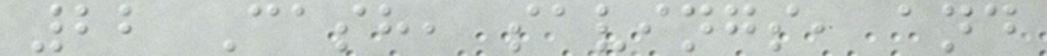22 Cash, savings, and
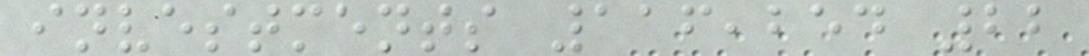investments 116,254 22
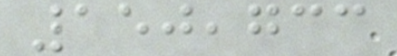150,733
